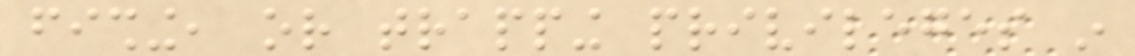fishing, or trapping privileges in
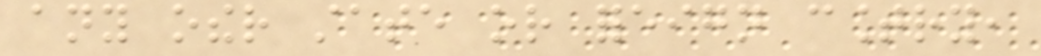any other state or foreign country,
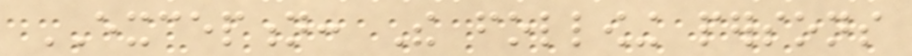EXCEPTION: The following persons
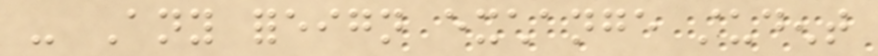- Any foreign exchange student
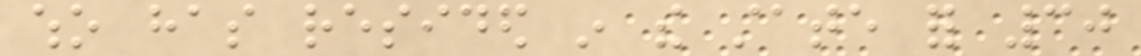who has resided in the state for 30
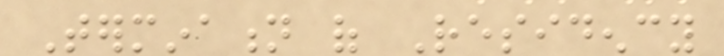Termination of Residency
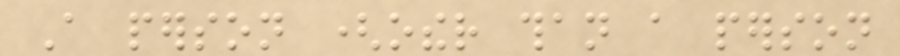A person (other than a person
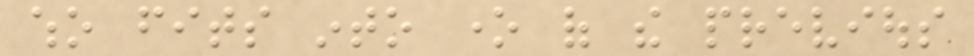who fits into one of the previous
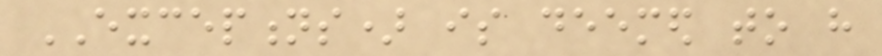EXCEPTIONS) is deemed to have
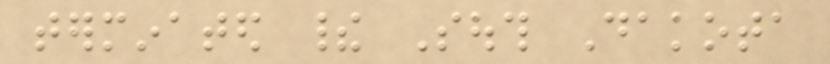terminated their South Dakota
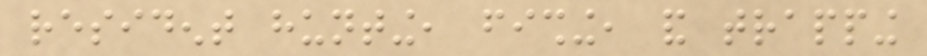resident hunting, fishing, and trapping
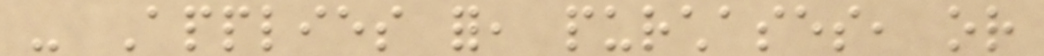- Applies for, purchases, or
